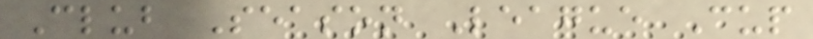Club Season League Cup
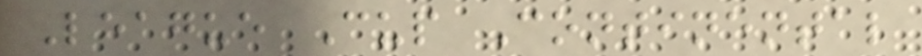League Cup Continental
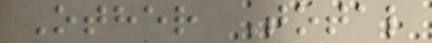Other Total
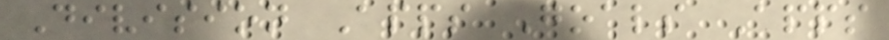Division Apps Goals Apps
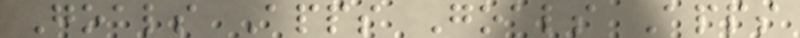Goals Apps Goals Apps
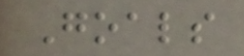Goals
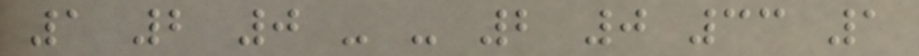1 2 0 - - 2 0 33 1
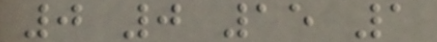0 0 15 1
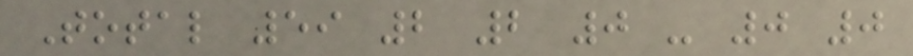Total 59 2 2 0 - 0 0
